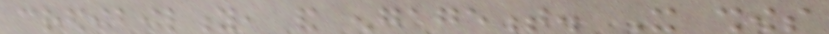credibility, and engagement. It shows
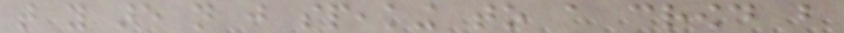that you are not just speaking to a crowd but
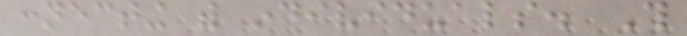connecting with individuals. This
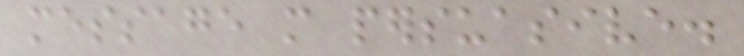message more persuasive.
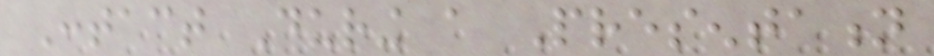Contact During a Presentation
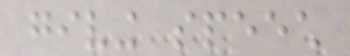giving speech
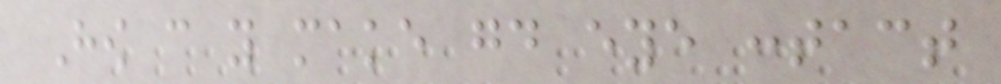How can you make good eye contact
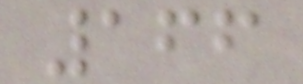166
